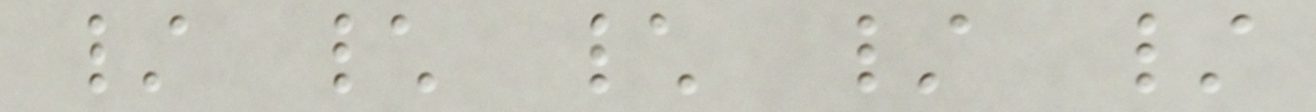/ \ \ / /
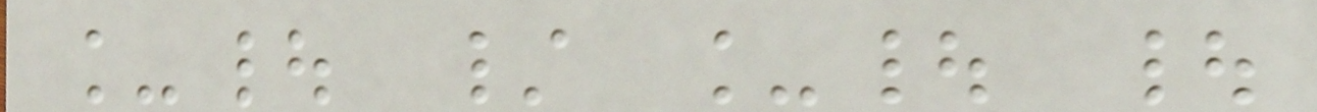_| / _| |
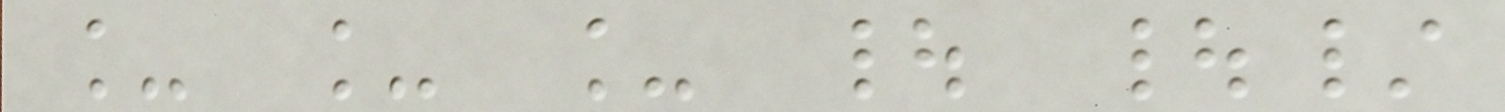_ _ _ | |/
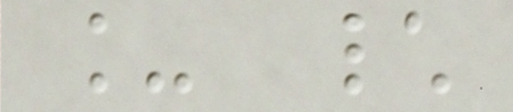_ \
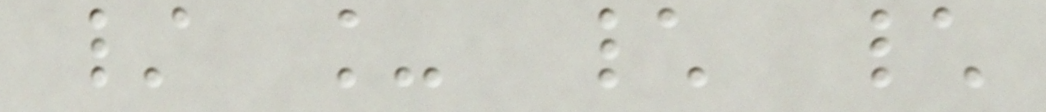/ _ \ \
